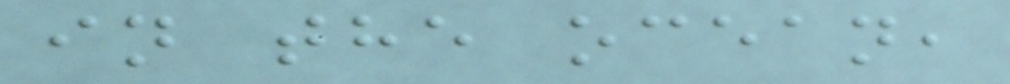in the ocean,
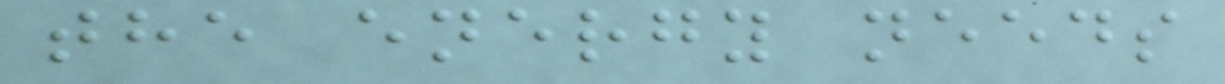the energy needs
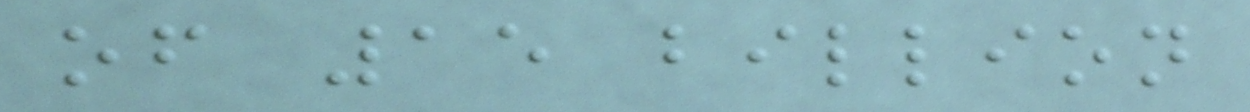of 15 billion
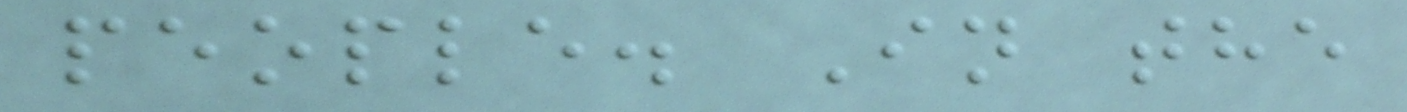people. In the
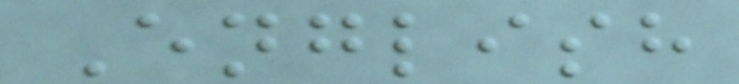English
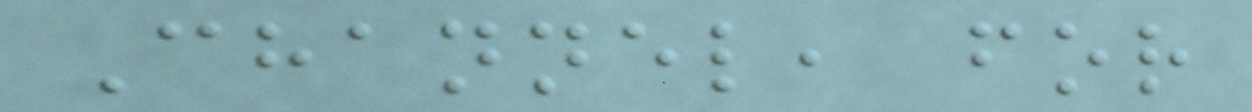Channel, for
